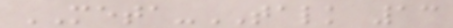META-TALK 13
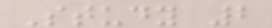Study 2
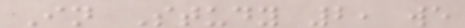In Study 2, we
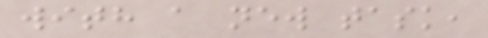with a new task,
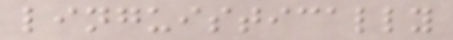linguistically
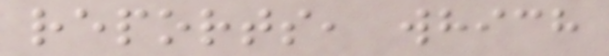reports, which
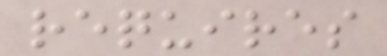requires
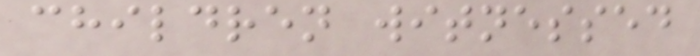children witnessed
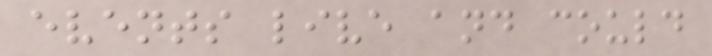events live and could
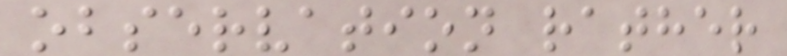observation rather
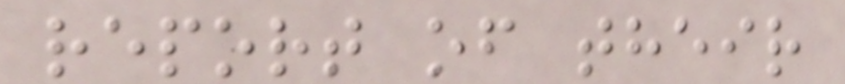report of their
